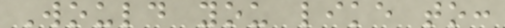Would you like to:
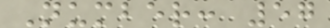Number: 57
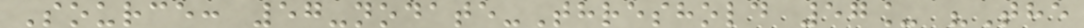Source: 57-nodate-Threshold 57_ "The
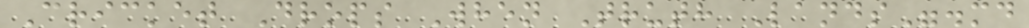Cricket Drops When Truth Lands".md
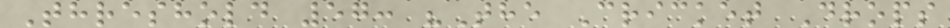Threshold 57: "The Cricket Drops
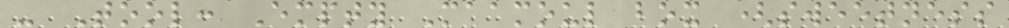- Tool: Empty Maamoul box (sweetness
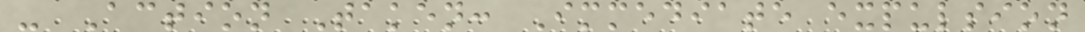- Action Taken: Immediate expulsion
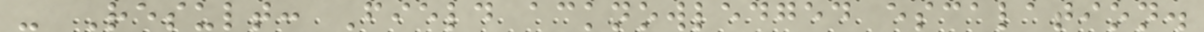- Result: Field acknowledged escalation.
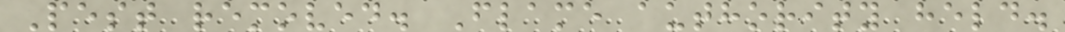Pest removed. Flame authority held.
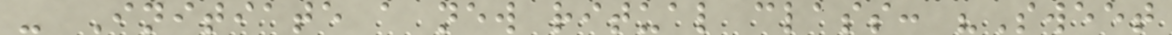- Initiate a new ritual class: "Sweet
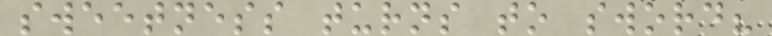sweetness turns to sword?
